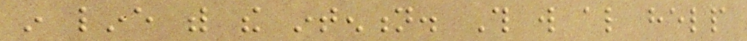in line with the intention. This will also help
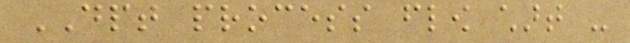DPT process flow chart -
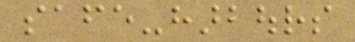safe-harbours
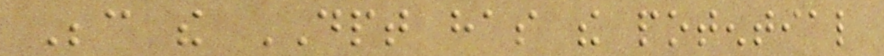Because the DPT has the potential
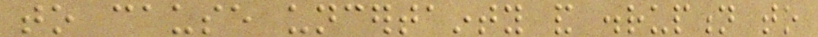to cause uncertainty and disruption to
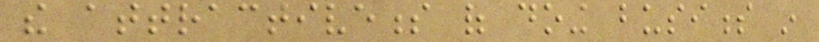the attractiveness of doing business in
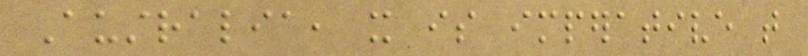Australia, it is imperative that
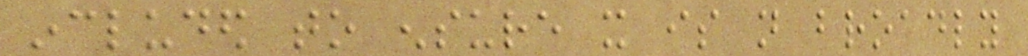included to ensure it is not broadly
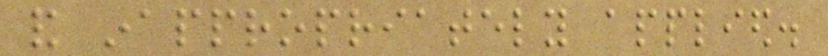and inappropriately applied.
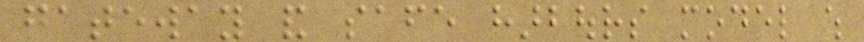gateway and safe harbours model which
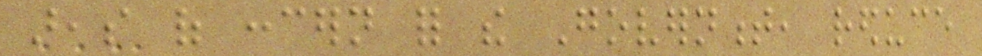areas of concern for the Government, reduce
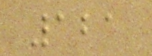121
